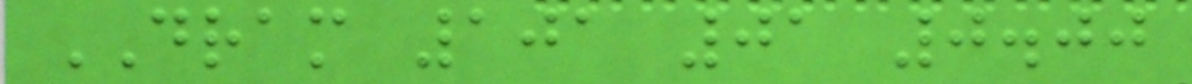DRAM 101 01 0.00
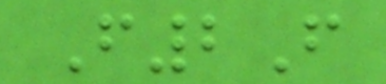F2F
